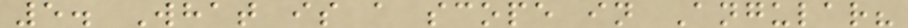5. What is a scope in Angular?
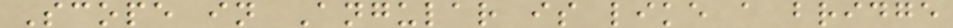Scope in Angular is like a bridge
